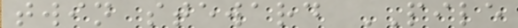twin steward PILE
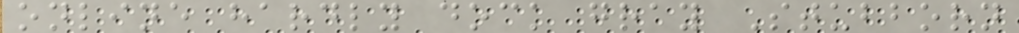online hardly dock gray Stubborn
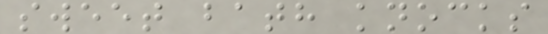sweet bath knocks
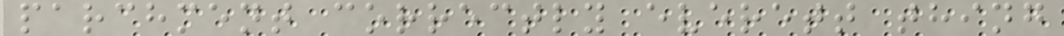parchment correctly everett thing
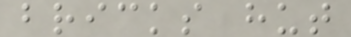bricks hut
